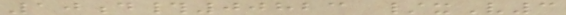10d#00823 /xV3
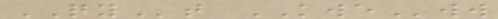QYt KWEww
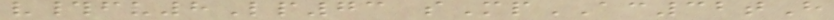v#fv8Lp73 sMpAC32tH
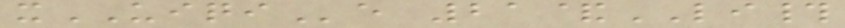xUIQIe 21&LI#
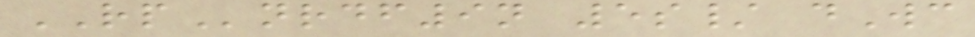RPnrdf9n 5s/ dWc
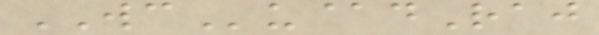WCu@dRaj
